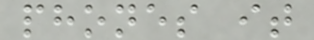phones it
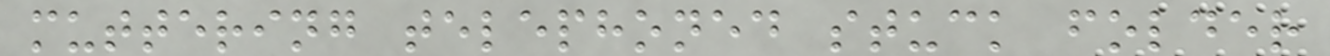muttering telephoned stuck folder
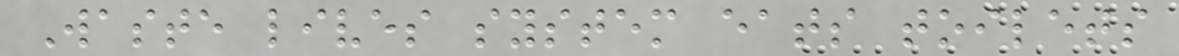Waste lives system eats toilets
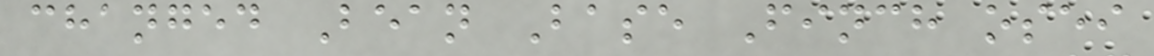changed Bean Base Finch osei
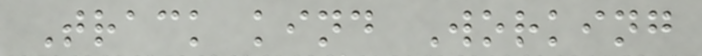Track kind Working
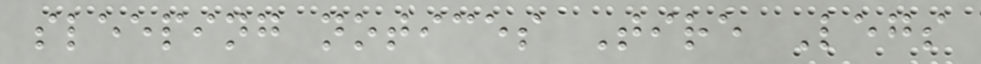sleeping notices Tire Legs
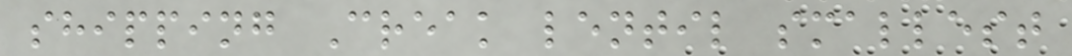shipping Creak lentil smallest
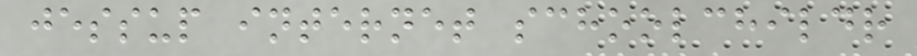jessup internet schoolchildr
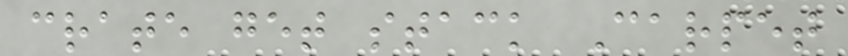crate get stack Carpet
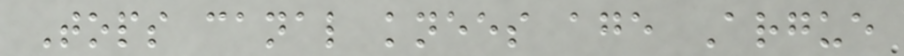Tops canal knees age Argue
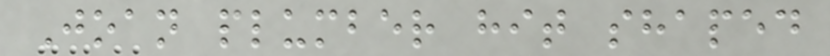Joan plumber hit shaped
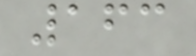163
